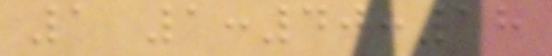1 1:40:18
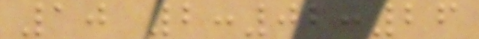10 2:02:26
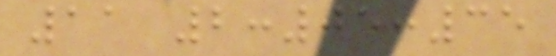11 2:05:35
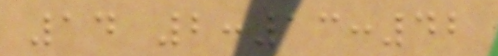14 2:13:42
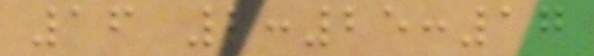16 2:25:17
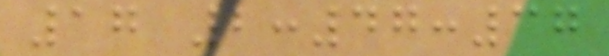17 2:47:37
